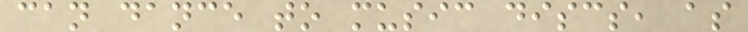can dance to music discs, as
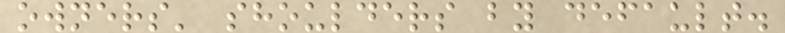owners' shoulders by default.
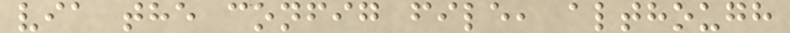via the config file, although
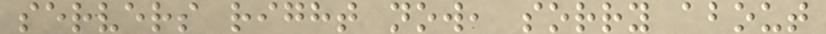servers right now, sorry about
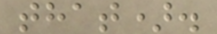that).
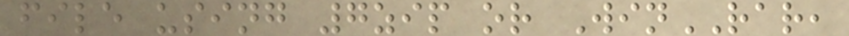file using 7zip or WinRAR,
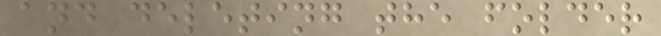and deleting the folder
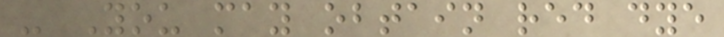- You may obtain red dye
